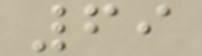69
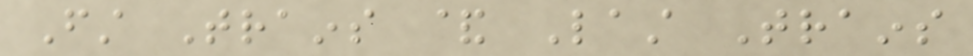First Trains & Last Trains
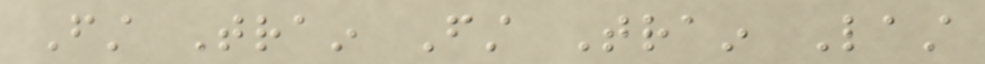First Train First Train Last
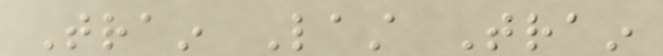Train Last Train
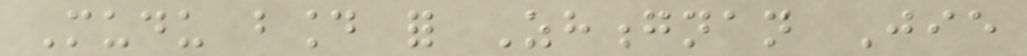Mudu bound for Zhongnan Jie
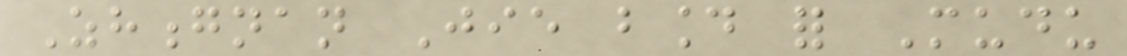Zhongnan Jie bound for Mudu
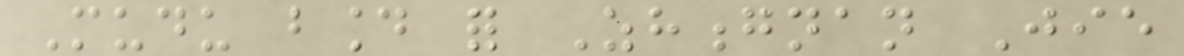Mudu bound for Zhongnan Jie
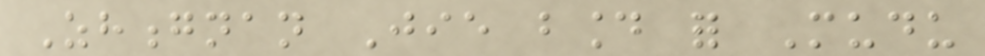Zhongnan Jie bound for Mudu
